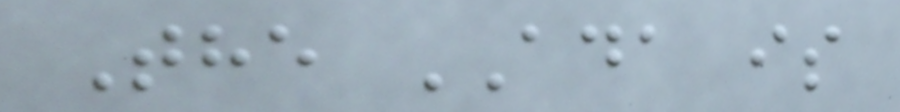The ADA is
